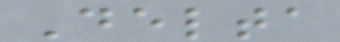Delta
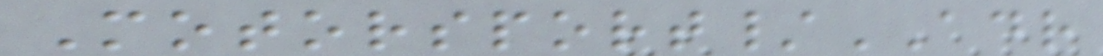Motorsport/ADR
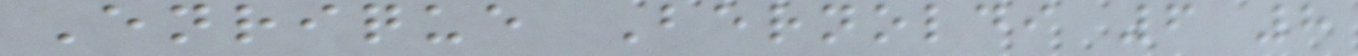Enrique Bernoldi 6 8
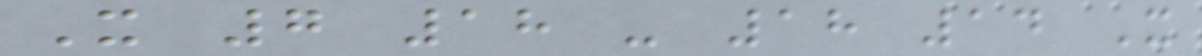X 7 18 - 18 14 X
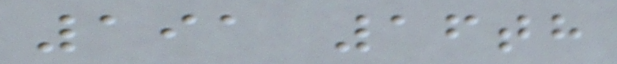191 16th
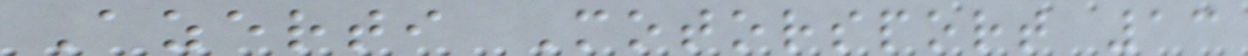Azerti Motorsport 13
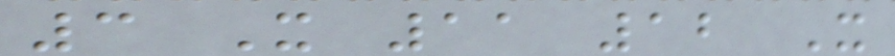3 X 11 12 X
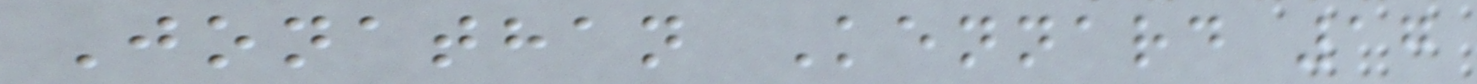Jonathan Kennard 17
